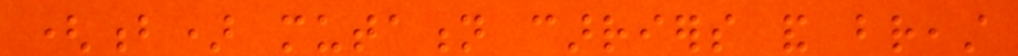(b) mutation carriers and breast
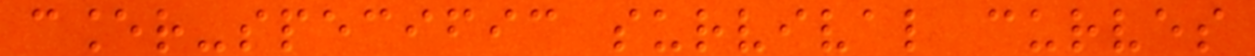cancer-specific survival curves
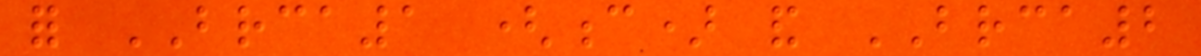for BRCA1 (c) and BRCA2
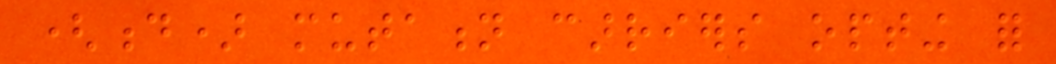(d) mutation carriers opting for
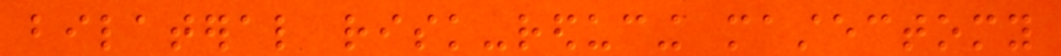bilateral risk-reducing mastectomy
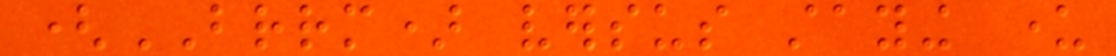(BRRM) versus staying under
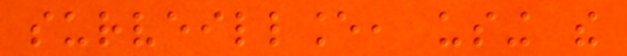surveillance, using the
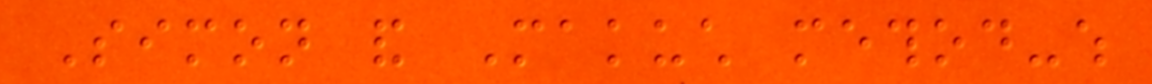Simon and Makuch method-which
